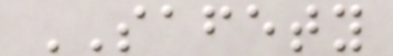SAFETY
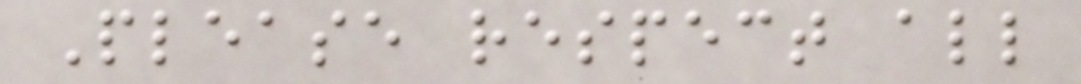Please respect all
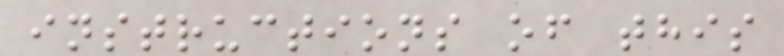instructions of this
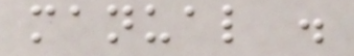manual .
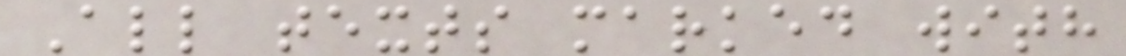All texts marked with
